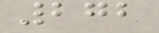272
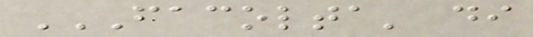FACOLTA' DI
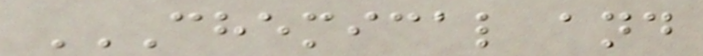CHEMICAL AND
